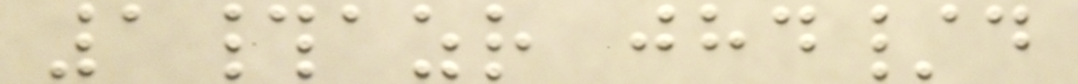1#azr jhd/d
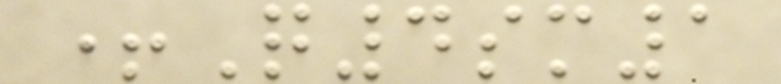+Q4sm1
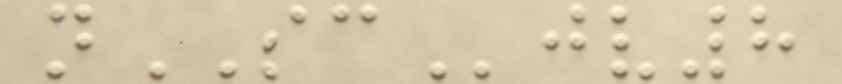nSCjv8
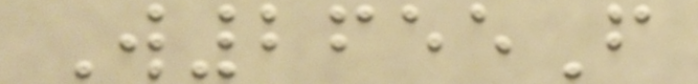W2655F
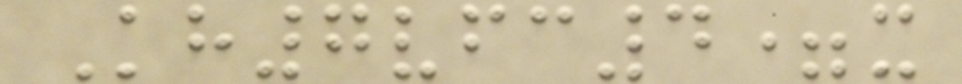Kh7vfc4=x
